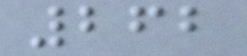262
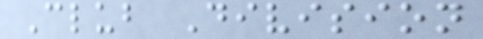Club Division
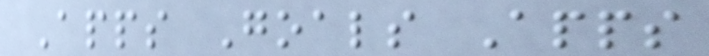Apps Goals Apps
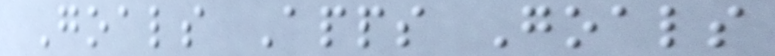Goals Apps Goals
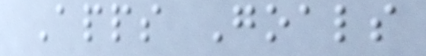Apps Goals
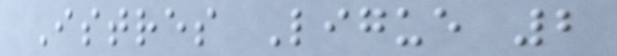Istres Ligue 2
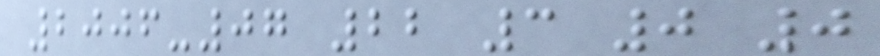2006-07 22 3 0 0
